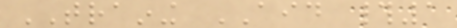TRAINING AID #1
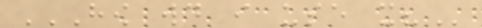HOW WOULD I USE IT?
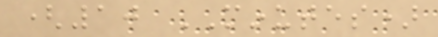(10 MINUTES)
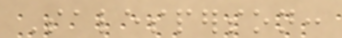Salesperson:
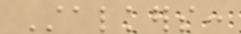Stalkers:
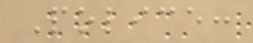Police:
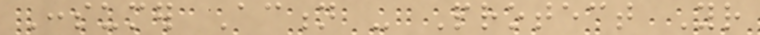Consumer Action - Protect Your
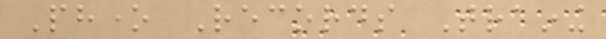Phone Records Training
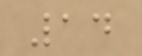14
